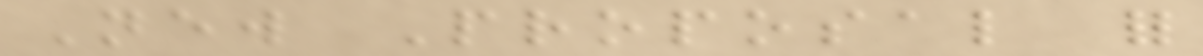New Proposal for
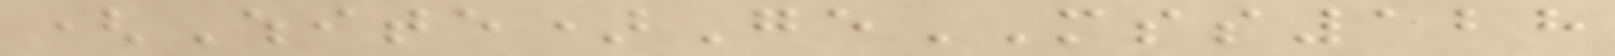(White)GeMSS128
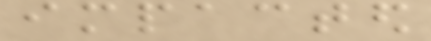impacted
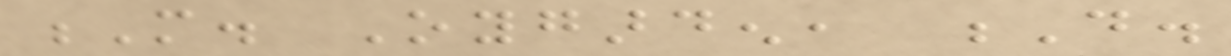M. Oygarden, D.
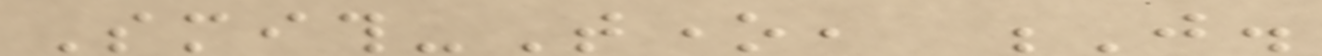Smith-Tone, J.
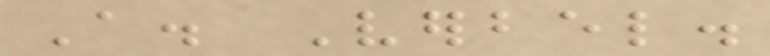A. Verbel.
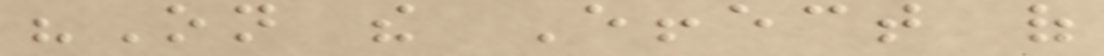"On the Effect of
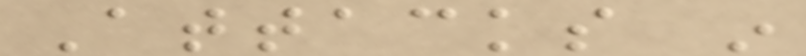Attacks in
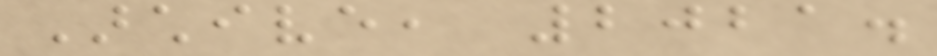Archive, 2021.
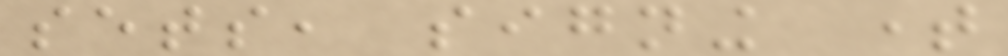sets, signing time
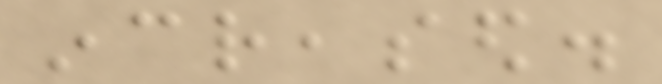increased.
